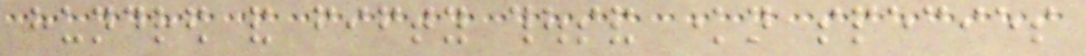hundred and fifty thousand known species
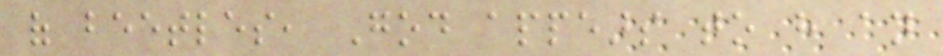of beetles, God appears to have an
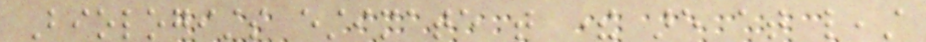Biologists estimate that there are at least
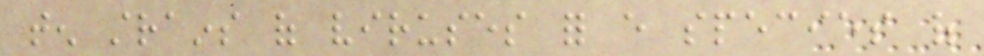ten strains of viruses for every species of
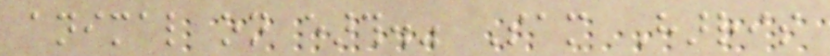animal on earth." Sam Harris
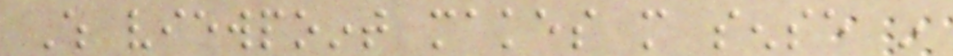Which viewpoint makes more sense in
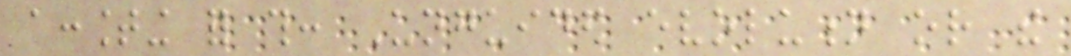accounting for this: Unguided evolution or the
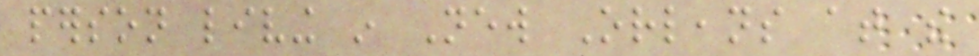person living in New Orleans at the
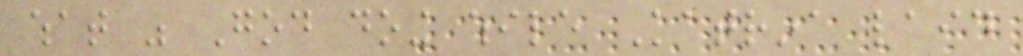what was God doing while Katrina laid
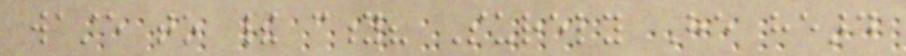waste to their city? Surely He heard
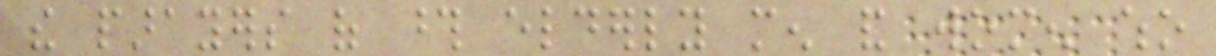the parayers of those elderly men and women who
